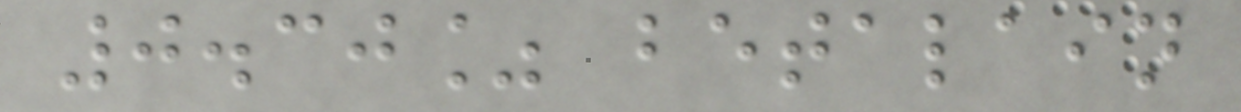0.30% betalain
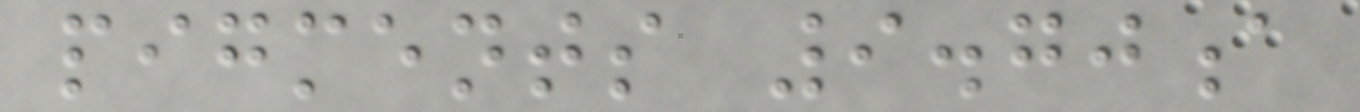pigments 9.70a
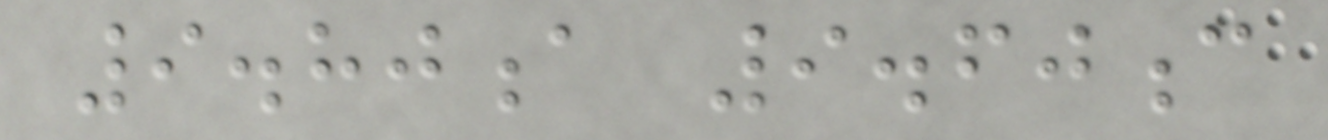9.80a 9.60c
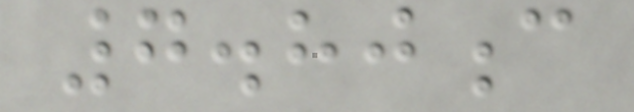7.80c
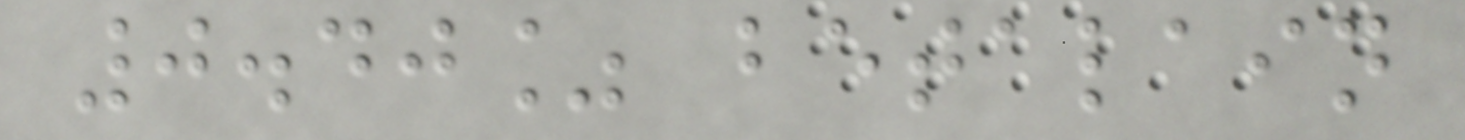0.40% betalain
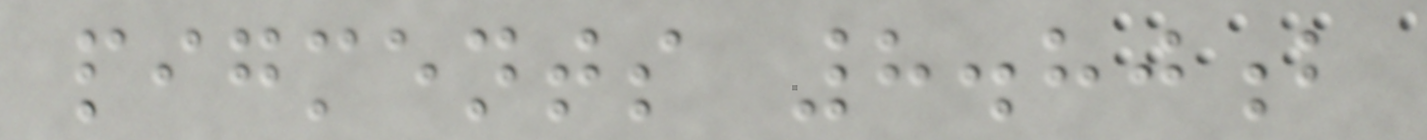pigments 8.80b
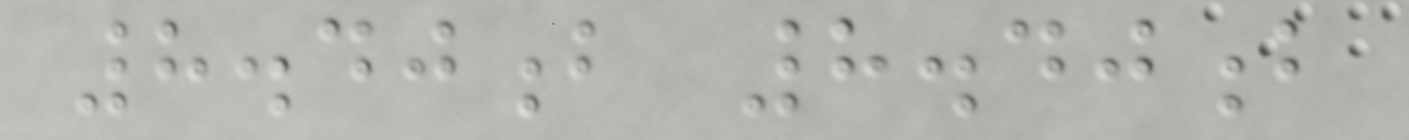8.40b 8.40b
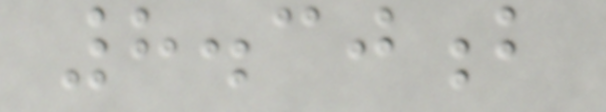8.30b
